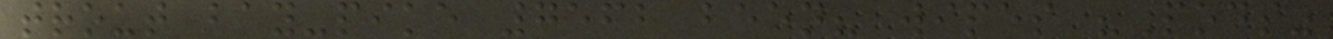trout bay-pike 7562 been? wipes "Pods"
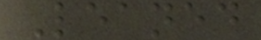Leaned
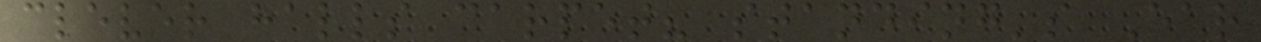clever halls carpet? standing's Ear
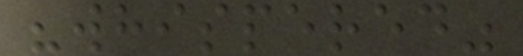"whispered"
